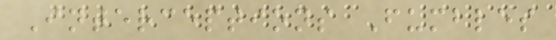Interceptions Fumbles
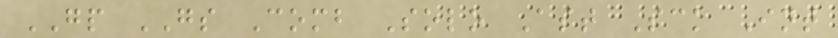GP GS Comb Solo Ast Sck Int
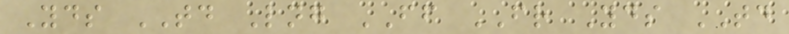Yds TD Lng FF FR Yds TD
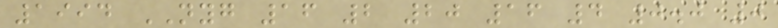1994 NYG 16 2 20 16 4 0.0 0
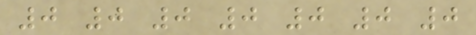0 0 0 0 0 0 0
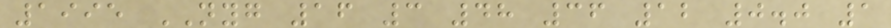1995 NYG 16 3 48 36 12 0.0 1
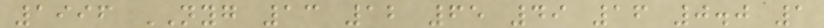1996 NYG 13 12 65 49 16 0.0 1
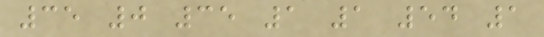35 0 35 1 1 54 1
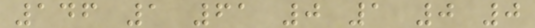146 1 61 0 1 0 0
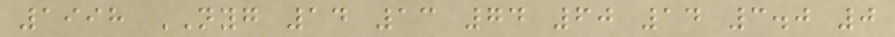1998 NYG 14 13 74 60 14 3.0 0
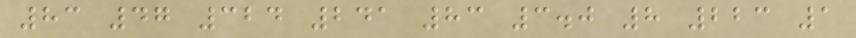83 47 324 241 83 3.0 8 223 1
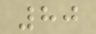80
